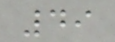49
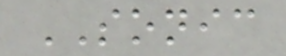SONIC
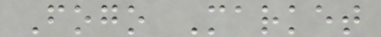Fogo Market
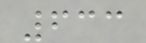633
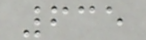635
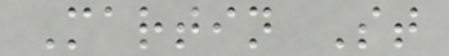Martin St
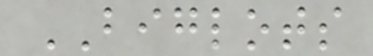BIGLOTS
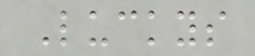Luckys
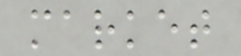market
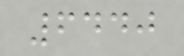6440
